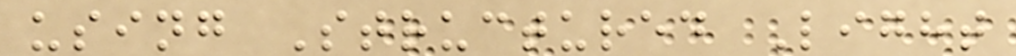using Structured Light
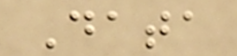Data
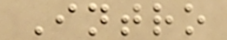Intro
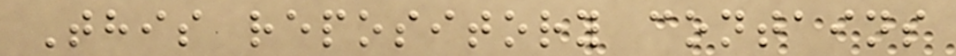This repository contains
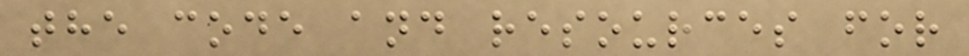the code and resources for
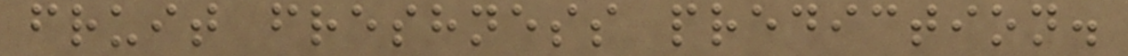fruit freshness prediction.
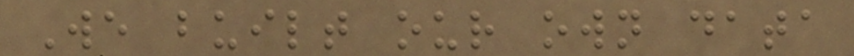We built our own data
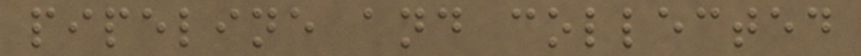pipeline and collected
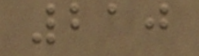210
